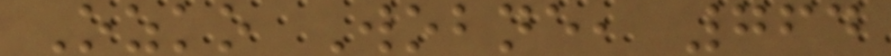Ozko Wobne, 764
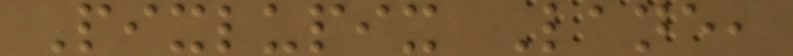Pixlupix Lane,
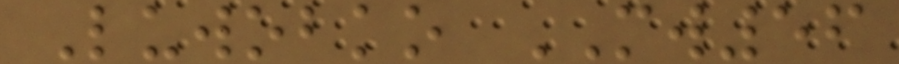Luwobko MW56
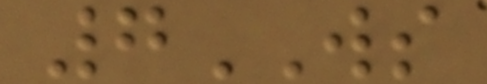7WS
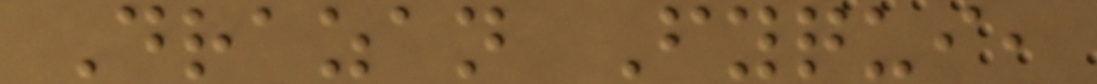Drazan Fyqui,
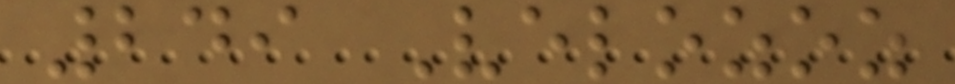249 Velozoz
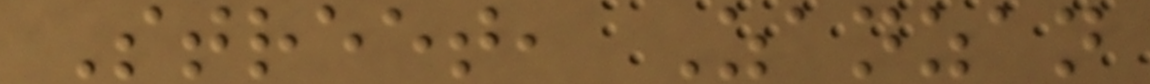Street, Zanzan
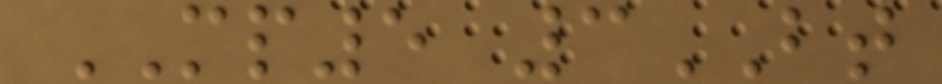MP5 3BT
